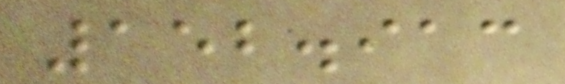152.913
